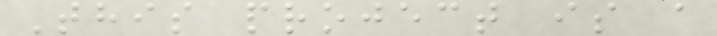This project is a
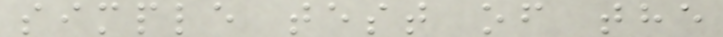simple test of the
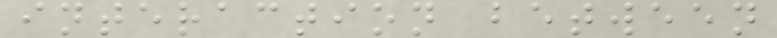interaction between
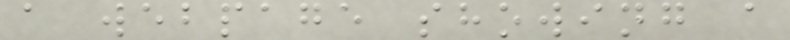a webpage showing a
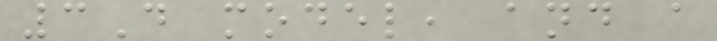3D model, and a
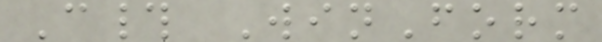C# WinForm
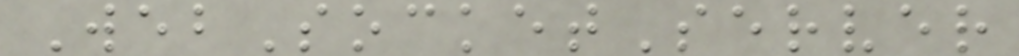WebSocketServer
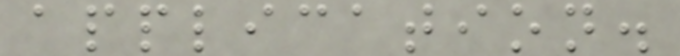application.
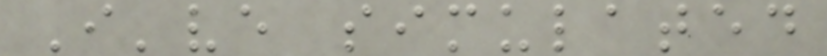I've simulated
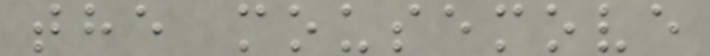the mousemove
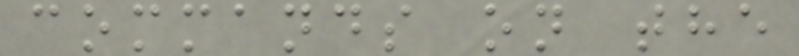commands on the
